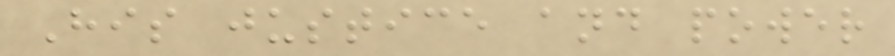His justice and power
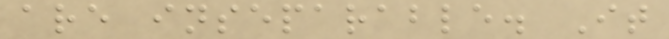are inseparable. It
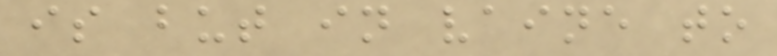is but in vaine to
